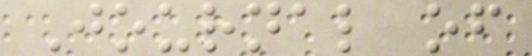Journal of
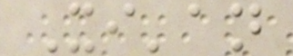Xi'an
